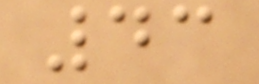43
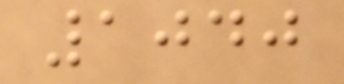1040
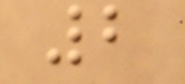2
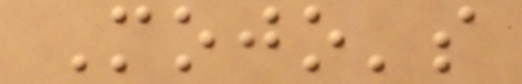Mojo's
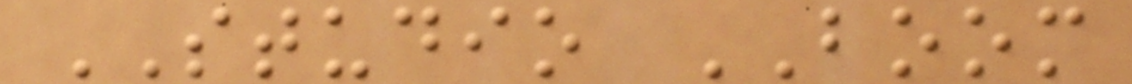STUDIO BOOM
